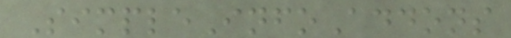SimpleInfoAddons
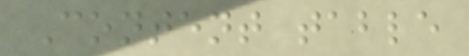Content table
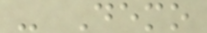- Demo
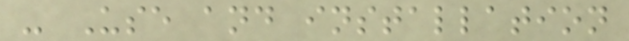- Use and installation
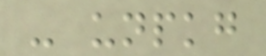- unpkg
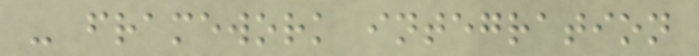- framework integration
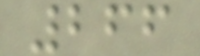266
